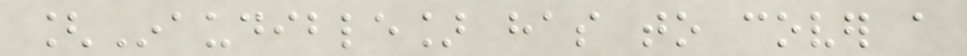[Inaudible] has to cover a
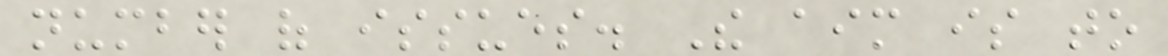number of issues. The aim is to
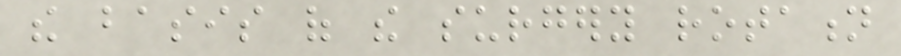the basis of the surgery rotation
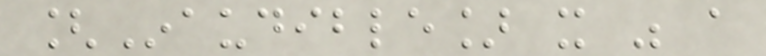[Inaudible] it was a
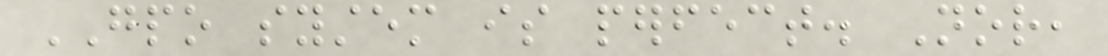GPO system is perfect. Nor,
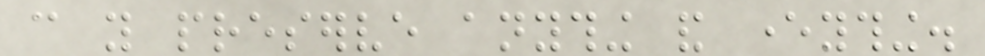can you preserve anything and everything.
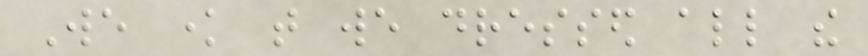We know that we dressed all the
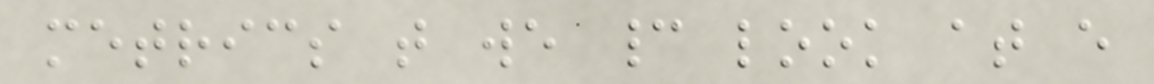metrics that we cannot look at every
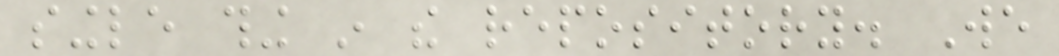single thing in the repository. We
